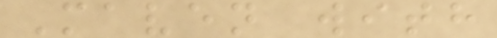Maven with
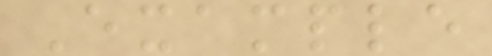Example
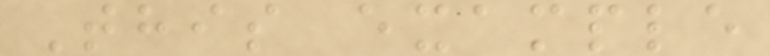This example
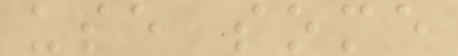use some
